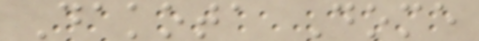Dakota Dome
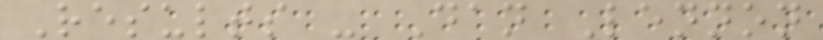Results - Dan Lennon
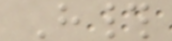H#
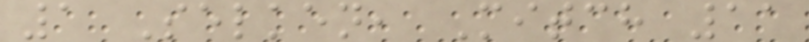1 Selken, Mitch 11
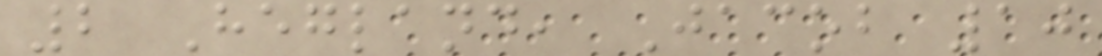2 Hegland, Jacob 10
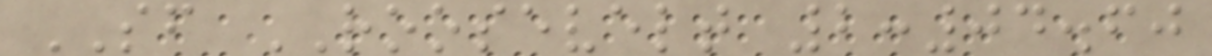SF ROOSEVELT 2:04.60
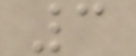3
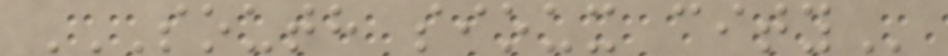SOUTH SIOUX CITY
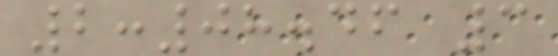2:08.46 3
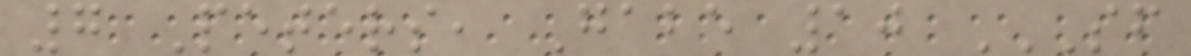7 Peters, Gabe 10 SF
